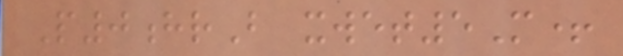P0hrB xwet5M+
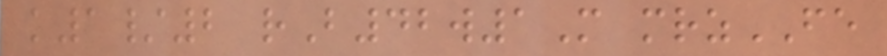k1/2 rB42w1M mrzFE
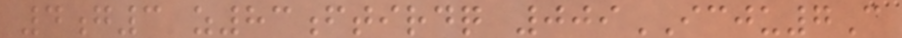4g3 z83ftirdq 009ICJU7C
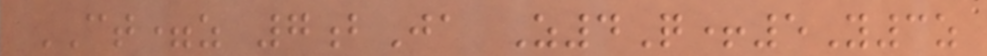CT=z 7bJa Z4Q+5Y3z
